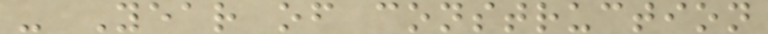- Year of construction
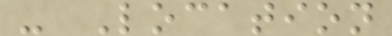- Location
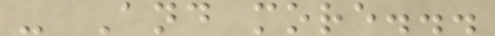- And more...
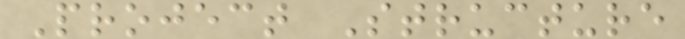Project Structure
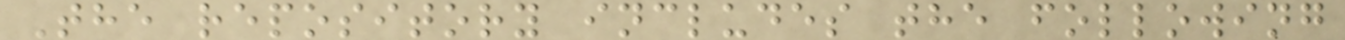The repository includes the following
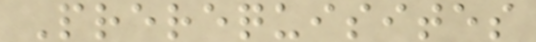Prerequisites
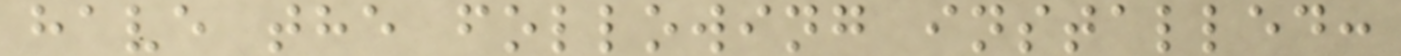have the following installed:
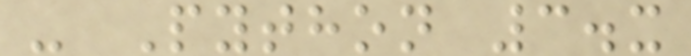- Python 3.x
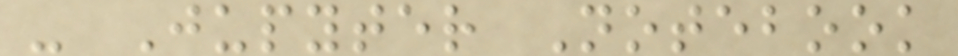- Jupyter Notebook
